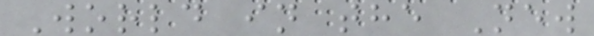World in the New
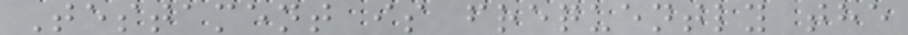Testament is frequently the
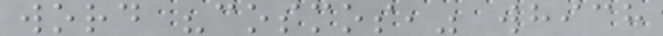word "cosmos," which
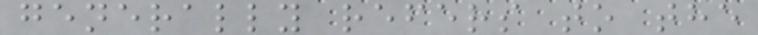generally refers to the
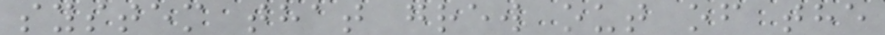system that grew out of the
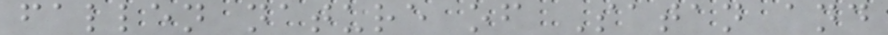fallen nature of Satan and
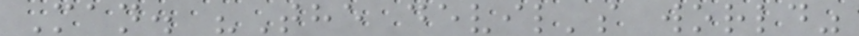Man. "The devil's world"
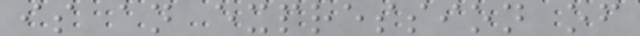is an expression of
